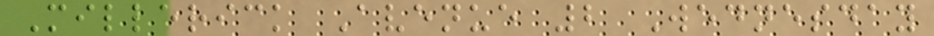Millerick Avenue 2 Wednesday
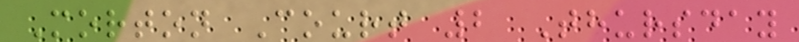Morton Court 2 Thursday
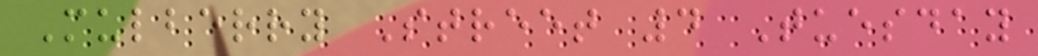Mulberry Street 4 Tuesday
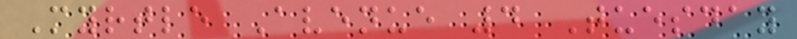Myrtle Avenue 4 Tuesday
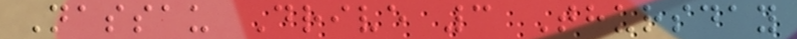Nassau Drive 3 Thursday
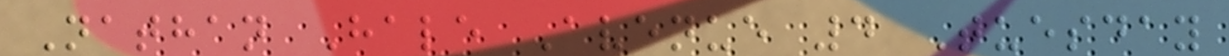Nathan Hale Avenue 4 Tuesday
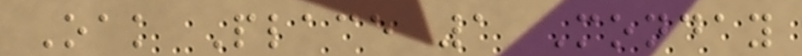Oak Place 1 Monday
